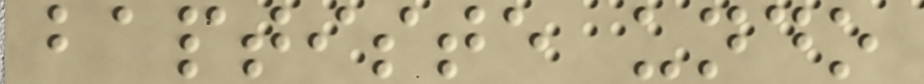baptiste undo
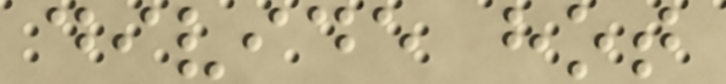divide hot
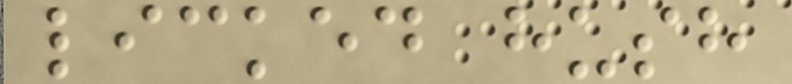licked hush
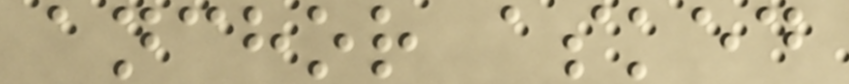anchor asked
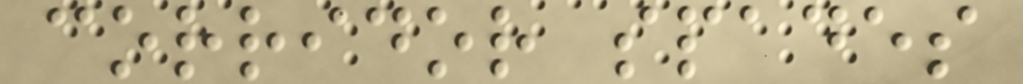corridor spades
